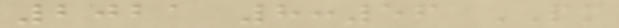2021 8:56 PM
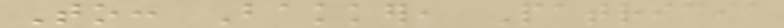To: Bakker, Patricia
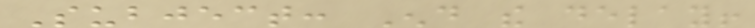Subject: End the delay!
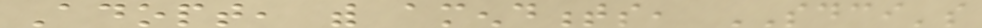Adopt, with amendments, SDCI's
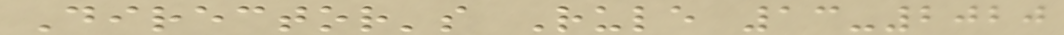Director's Rule 13-2020
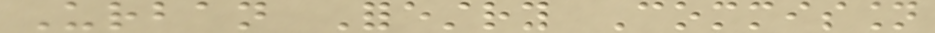Urban Forestry Commission
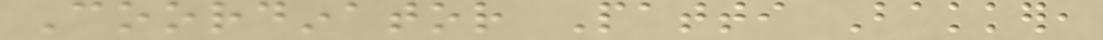Coordinator Patti Bakker,
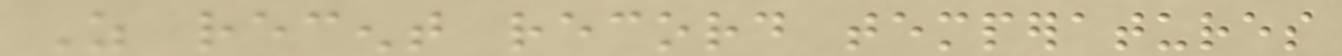As recent record temperatures
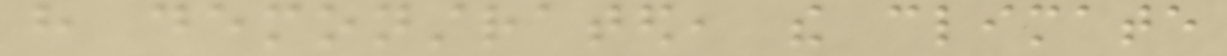have demonstrated, the climate
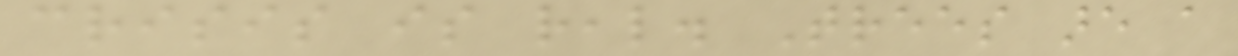crisis is real. Trees are a
